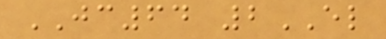JC64 2EL
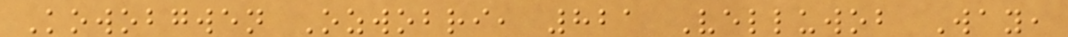Kowobgwen Ozwobri, 821 Velluwob Way,
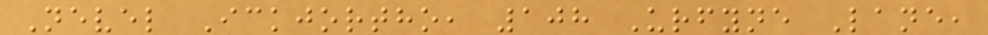Nevel Ickjortho, 108 Urfyne Lane,
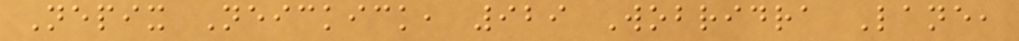Nepix Neickick, 929 Wobridra Lane,
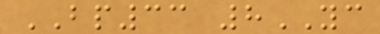BP33 8YC
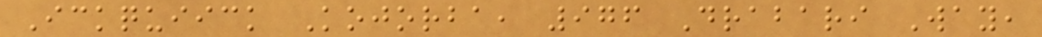Ickquiick Kojorba, 976 Drabari Way,
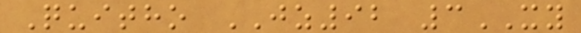Quitho JZ92 3XY
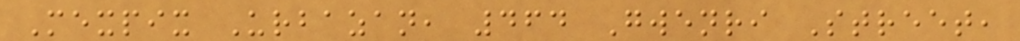Mexpix Urbazan, 464 Gwenri Street,
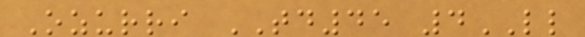Ozurri TD45 4LL
